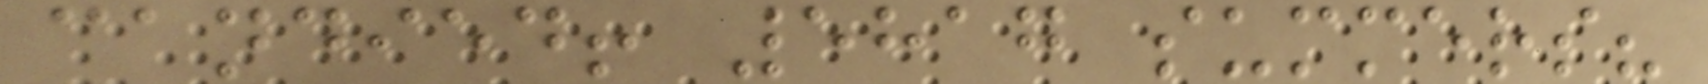candied! 5817 summers?
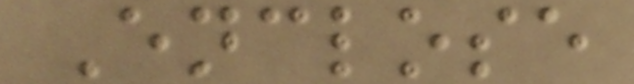Enclose
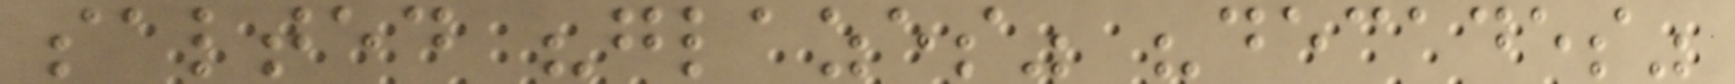salted "glazes" "decades"
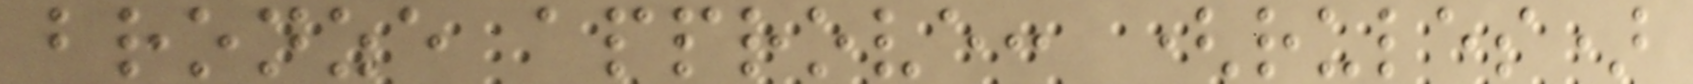bronze approve: (rules)
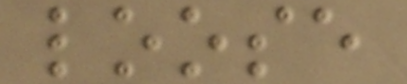loose
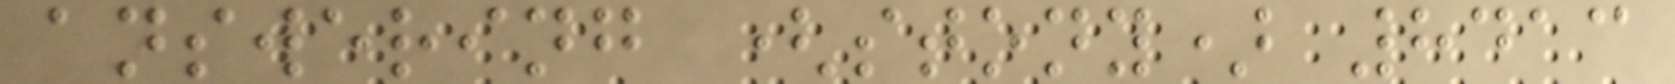answering (stony) 8413
